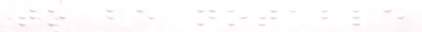to be notable
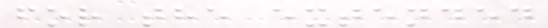for the extended
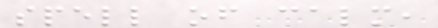spell of calm,
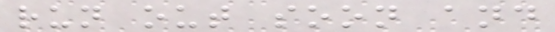run out soon and
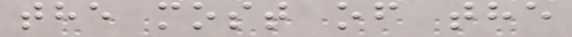the most of the
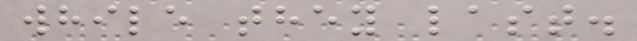while they last.
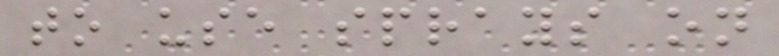to use sprays on
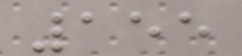155
